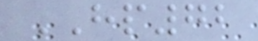HP72
